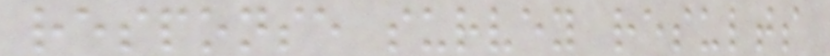response survey results
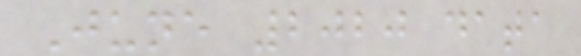June 2020 data
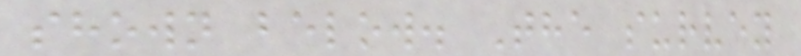shown below. The survey
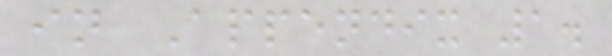in Appendix 1.
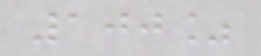100%
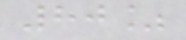80%
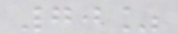70%
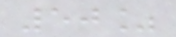50%
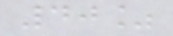40%
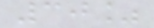30%
